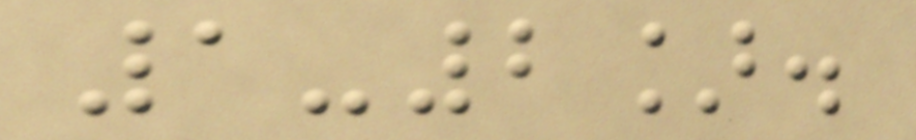1-2].
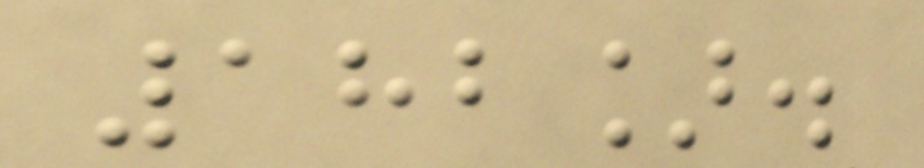182].
